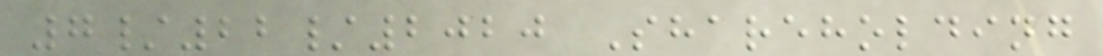7/22/2020 Shareholding
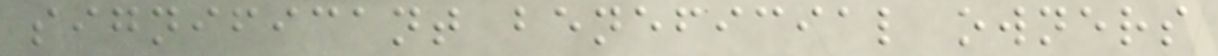significant beneficial owners
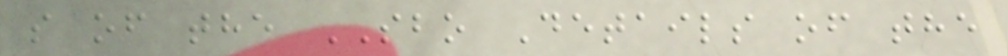s of the SBO Details of the
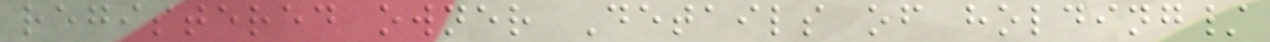registered owner Details of holding/
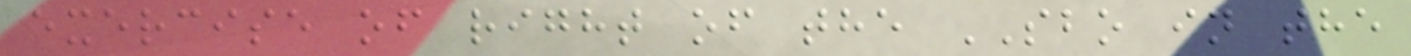exercise of right of the SBO in the
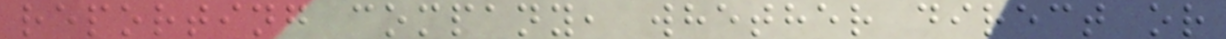reporting company, whether direct or
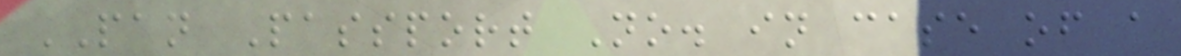PAN Passport No. in case of a
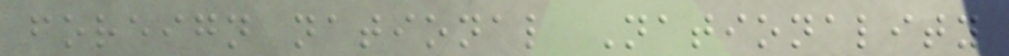foreign national Nationality
